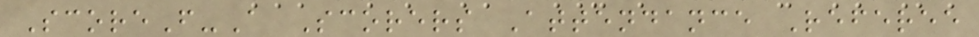ScoreF-A Scorers Attendance Referee
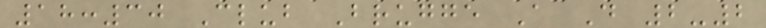18:30 Club Brugge A D 2-2
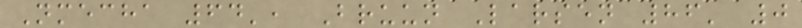Nmecha 64', Bruun Larsen 86' 0
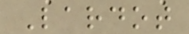Lardot
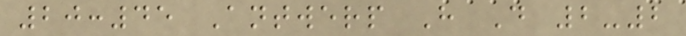20:45 Antwerp H D 2-2
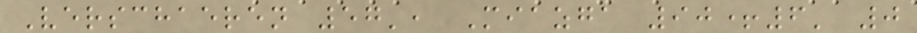Verschaeren 57', Miazga 90+6' 0
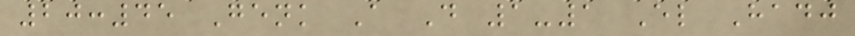20:45 Genk A D 1-1 El Hadj
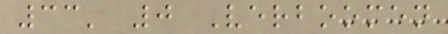33' 0 Verboomen
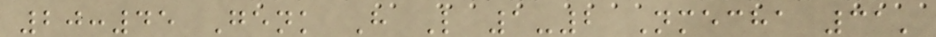20:45 Genk H L 1-2 Nmecha 31'
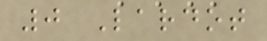0 Lardot
